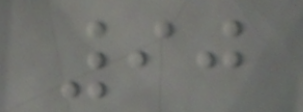90
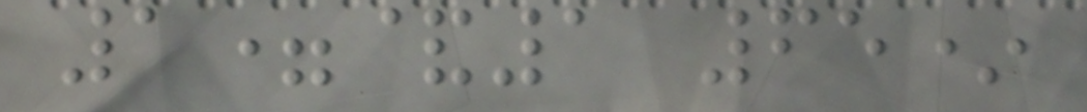1=&1 65*
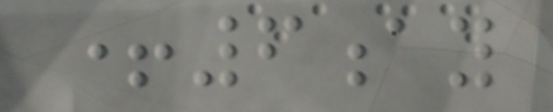+6ay
